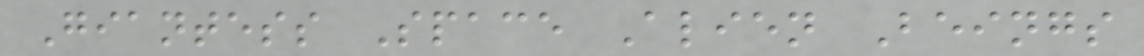Giantess Space Alien Beings
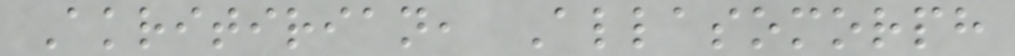Akritirian, Allasomorph
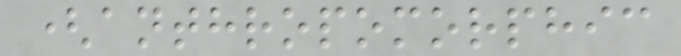(anthropomorphic
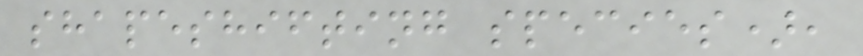shapeshifting species),
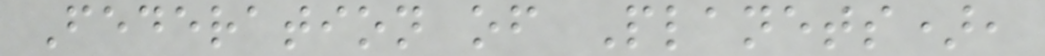Federation of Planets),
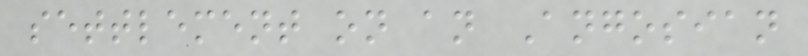settlement on an Angosian
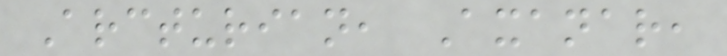Arcturian, Axanar,
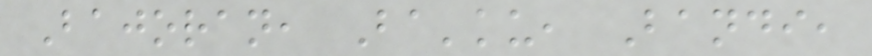Bajoran, Ba'ku, Bandi,
